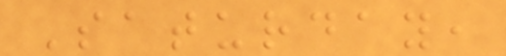Saturday,
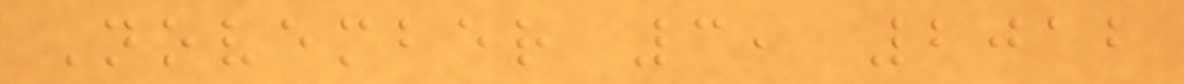November 3, 2012
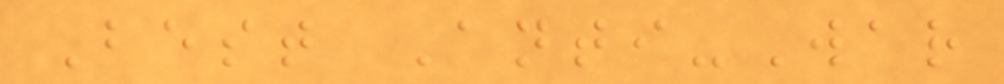Best Anti-War
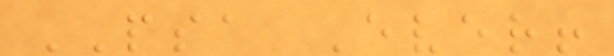PSA Ever!
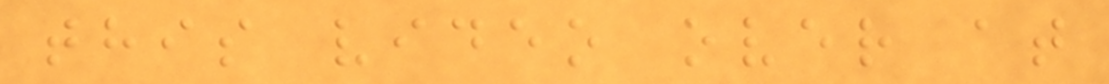this video over at
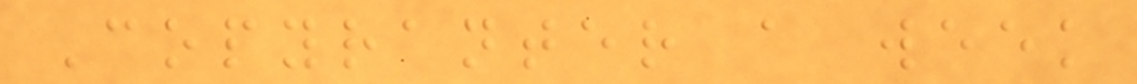Copyranter a week
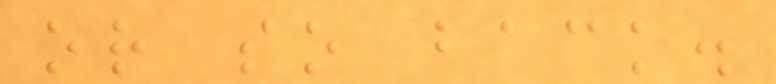or so back.
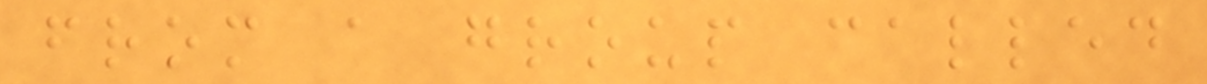from a group called
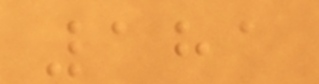181
